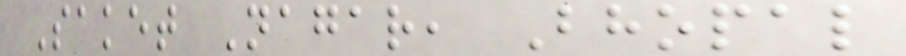Saket Nagar, Bhopal
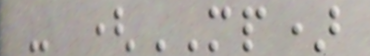- (MP)
